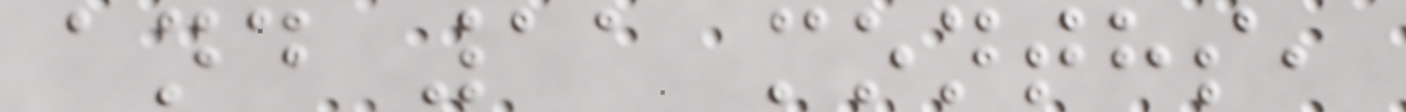and 11 months,
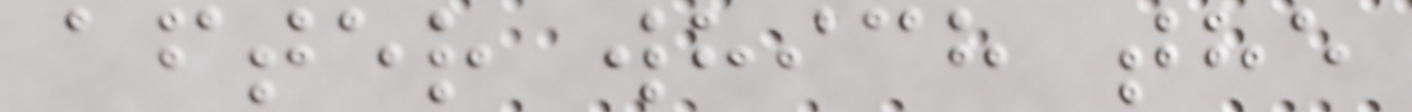after which the
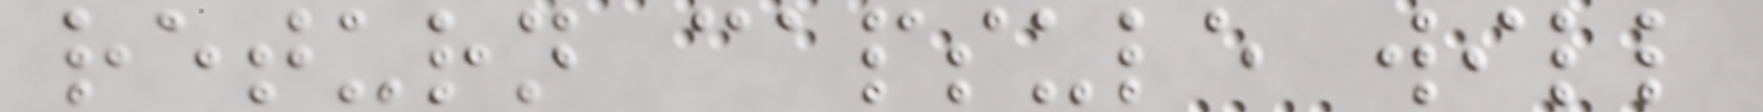return capsule will
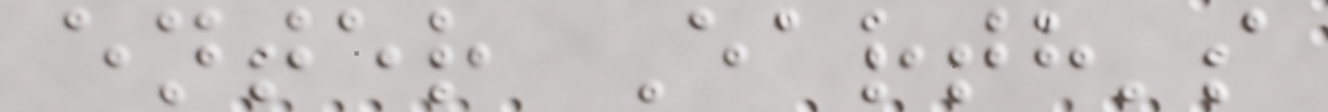enter Earth's
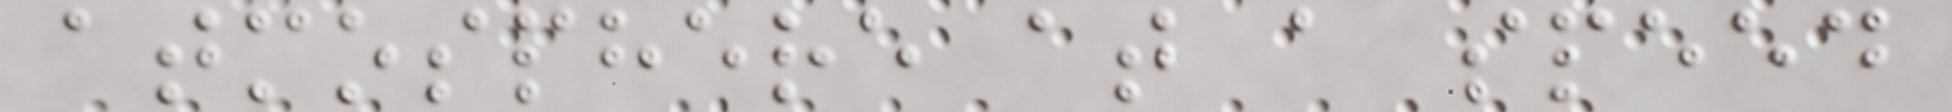atmosphere at a speed
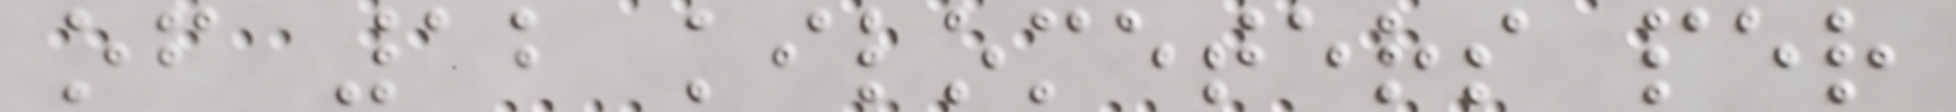of 12 kilometers per
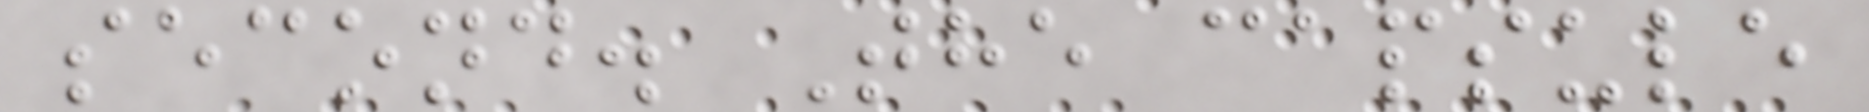second. The capsule
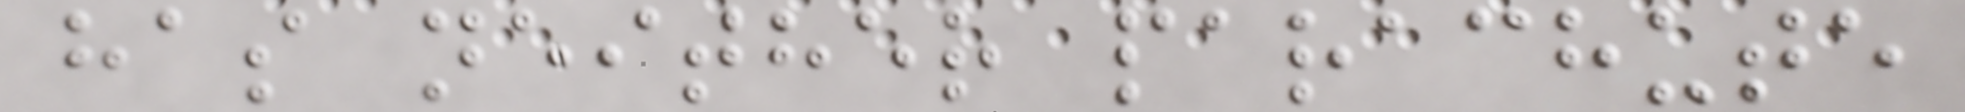has neither parachute
